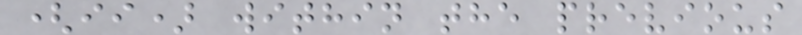(ii) within the previous
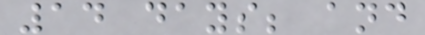14 days; and
